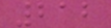212
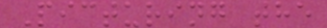Picturing the
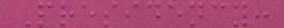Presidency:
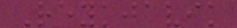Reykjavik
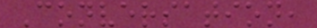Conversation,
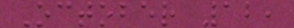October 12,
